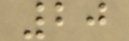20
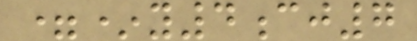=*y4cj7
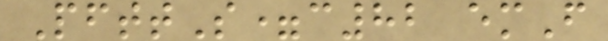PfttS=c82 emF
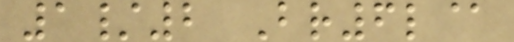1/2 Br6l@
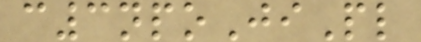c3npoJiPl
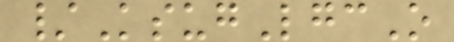/KsugLgcO
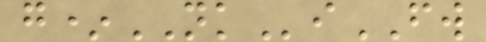g*NKiFW
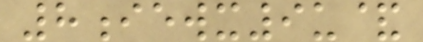8iewx9u&
